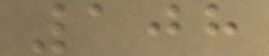108
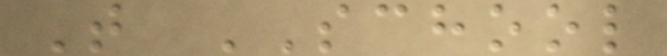T SCHOOL
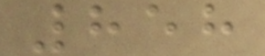858
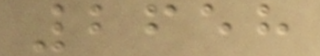2658
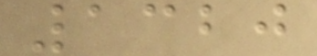1320
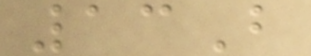13B
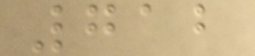712
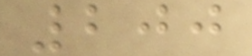200
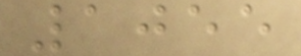1055
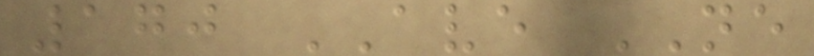170 AVE NE
